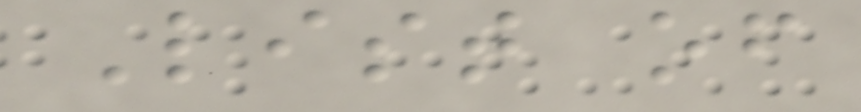List of
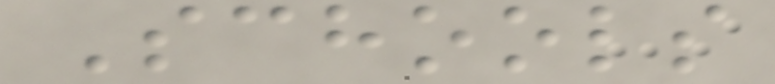Schools
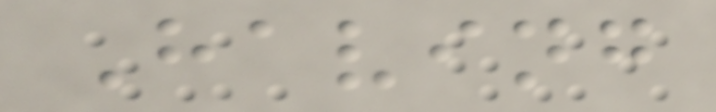Having
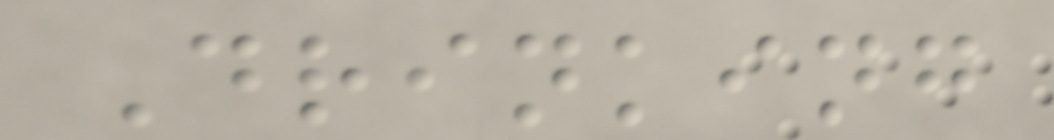Drinking
